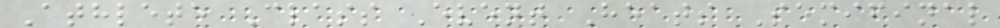Athlete Class Event Heats Semifinal
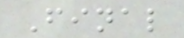Final
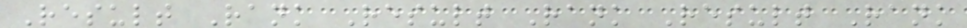Result Rank Result Rank Result Rank
